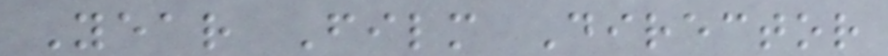Year Film Director
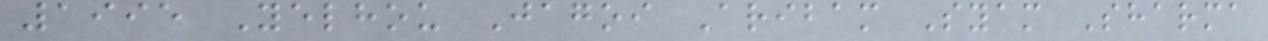1995 Yelhou Jagoi Aribam Syam Sharma
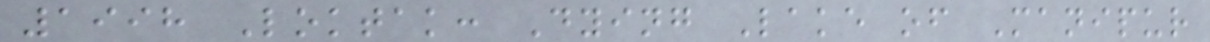1998 Loktak: Dying Lake of Manipur
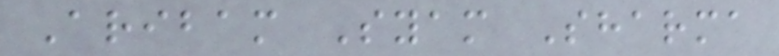Aribam Syam Sharma
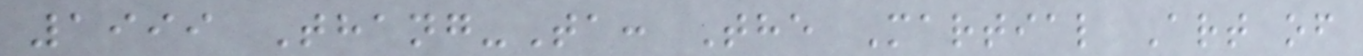1999 Thang-Ta: The Martial Art of
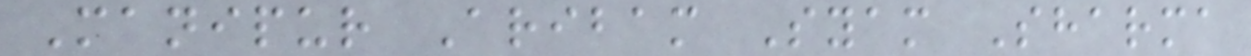Manipur Aribam Syam Sharma
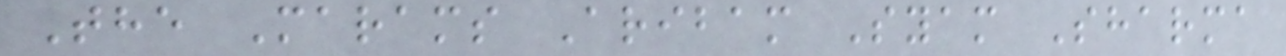The Marams Aribam Syam Sharma
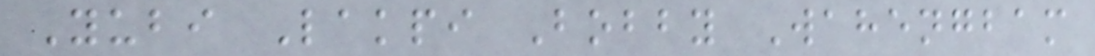Yubi Lakpi Bobby Wahengbam
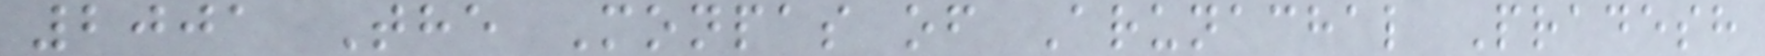2001 The Monpas of Arunachal Pradesh
